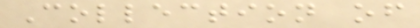Collection of
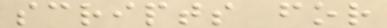scripts for
